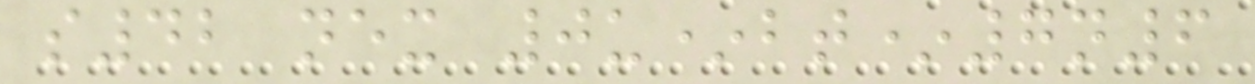s42 nex 0u*bt*7n6
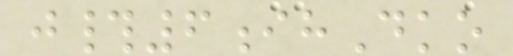j#6ihDko
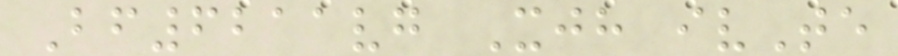Bf6211vg Xjh ivTe
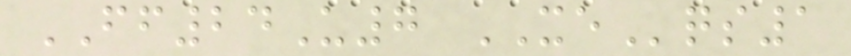FF24U7 XEqs1
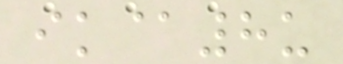ik@8u
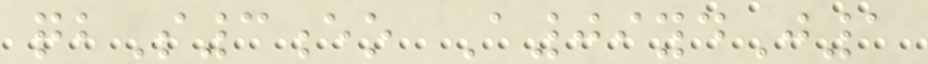qbS3eo A09ydJ1
